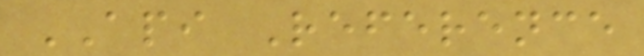API Reference
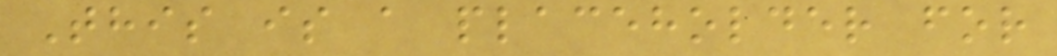This is a placeholder for
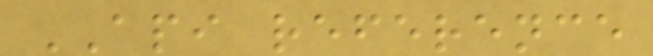API reference
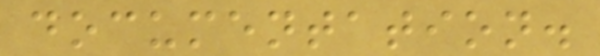documentation.
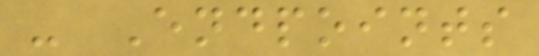- Endpoints
